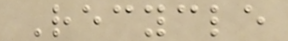Recycle
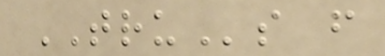TRUs from
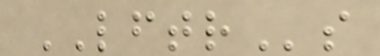LFTRs
